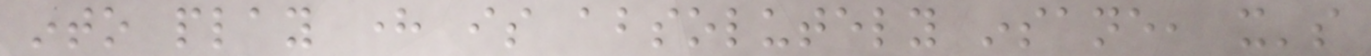into play here is absolutely insane, it's
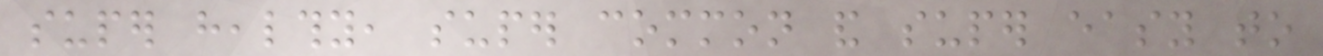super healthy, super common and super easy to
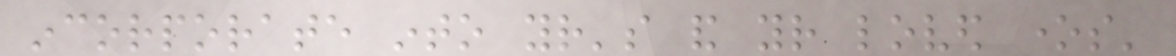incorporate into your's and your loved ones'
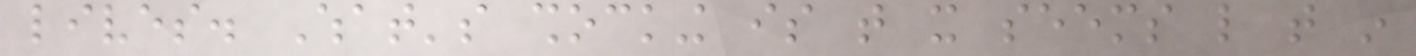lives. What's shocking is that it seems like that in
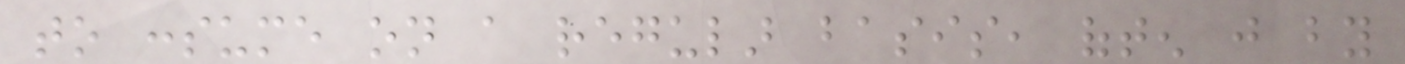to consume on a regular basis, often just by
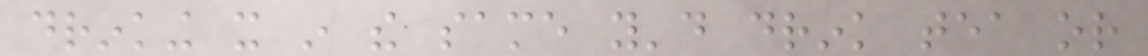drinking it in the same you'd drink tea or
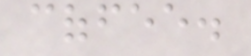coffee.
